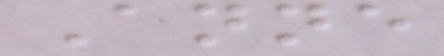Anne
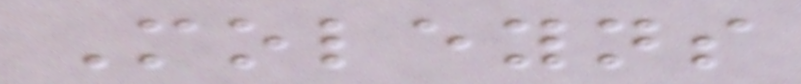Moleyns
